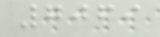7069
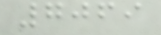7069
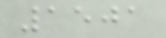1501
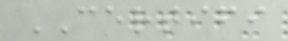CERTIFI
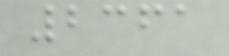2361
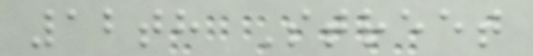12th Street
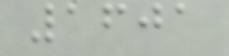1601
